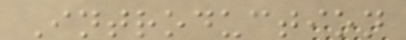Introduction
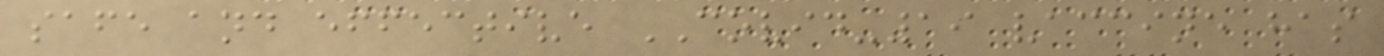safe and effective COVID-19 vaccine has
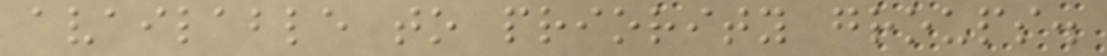available to priority groups.
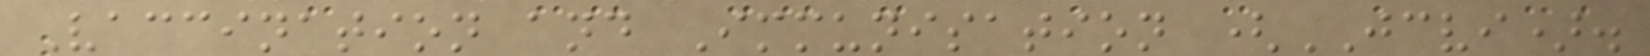Vaccination and Immunisation (JCVI).
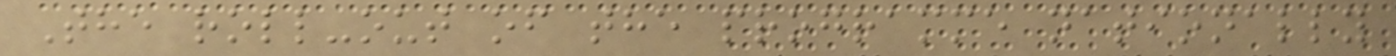The roll-out of the programme nationally
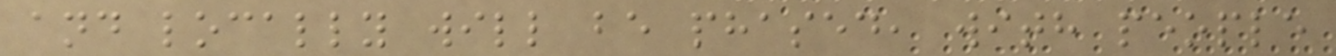and locally will be phased, with people
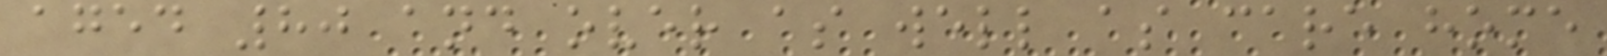aged 80 and over as well as care home
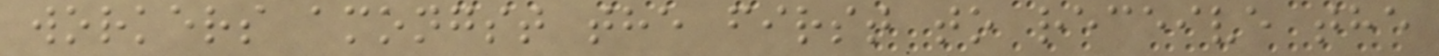workers amongst the first to receive the
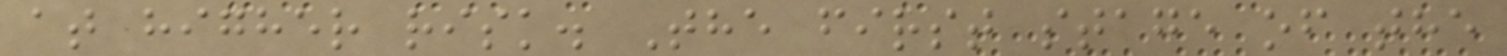at higher risk. The first stage of the
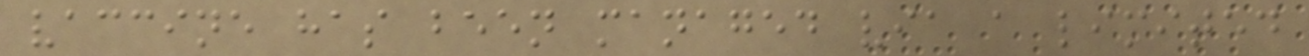vaccine has been managed via a limited
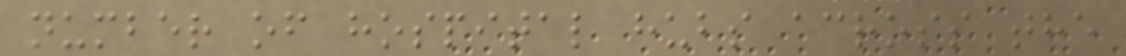number of hospital hubs across the
